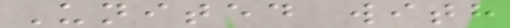United with
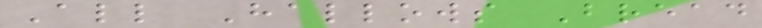All Hallows Bread
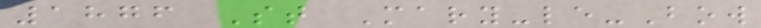1876 St Mary-le-Bow
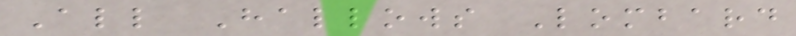All Hallows Lombard
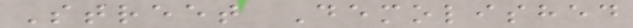Street Demolished
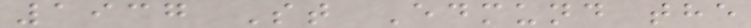1937 St Edmund the
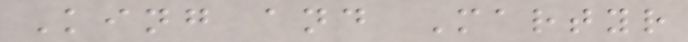King and Martyr
